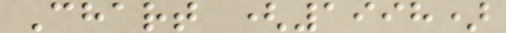Chart (1998)
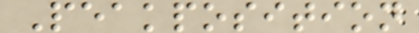Peakposition
